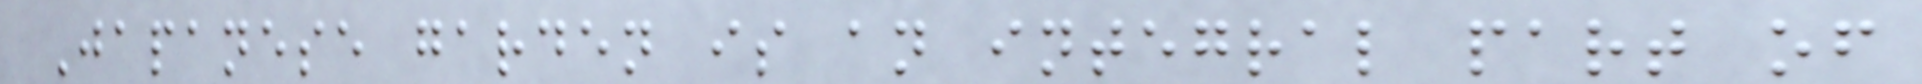Japanese garden is an integral part of
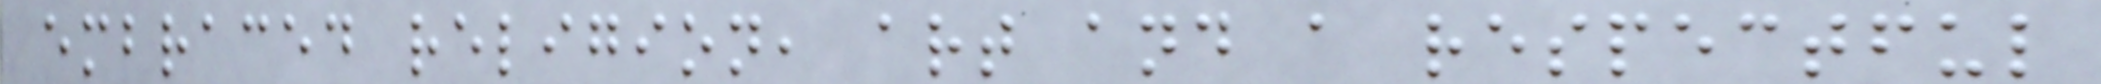embraced religion, art and a respectful
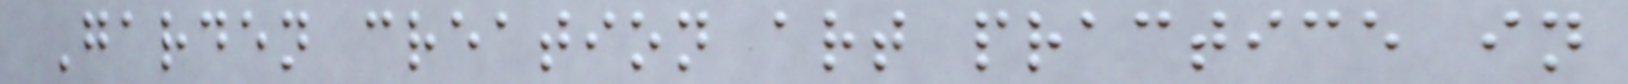Garden creation art practice in
